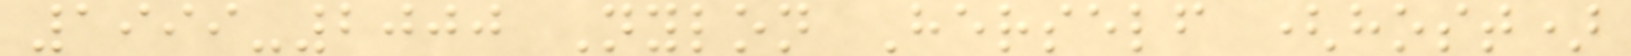1999-2000 Nylon Herself (host)
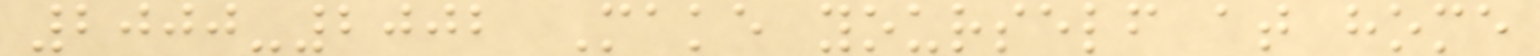2000-2002 Make yourself at home
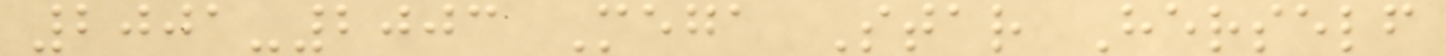2001-2003 Mega Star Herself
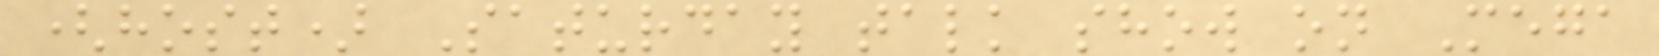(host) Saturday talk show on Mega
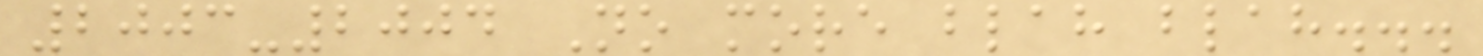2003-2004 No more blah blah...
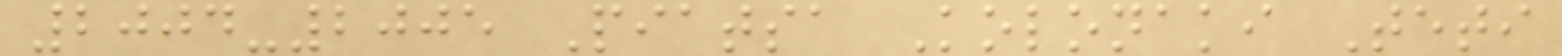2004-2005 Piatsa Kolonaki Teti
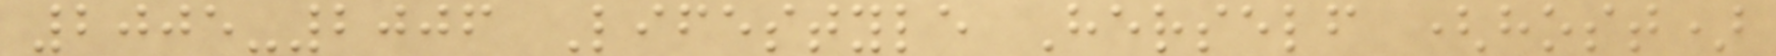2005-2006 Lifestyle Herself (host)
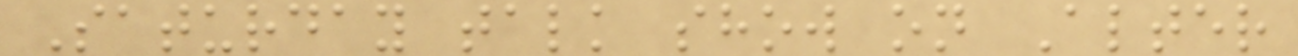Saturday talk show on Alter
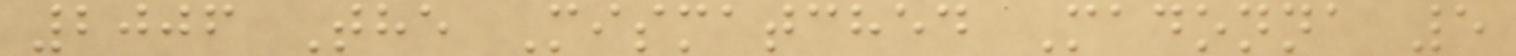2006 The Mismatched Madonna 5
